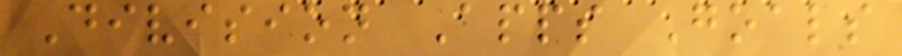Division Apps Goals
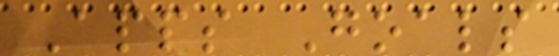Apps Goals
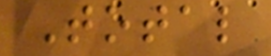Total
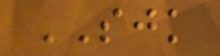SJK
